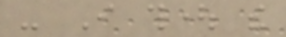- I thought the
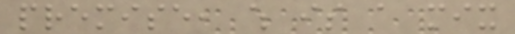premise, which is a mix
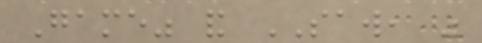Game" and SAW, was
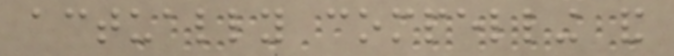actually compelling and
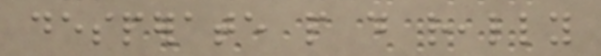desperate people do really
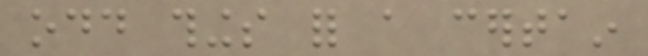odd things for a certain
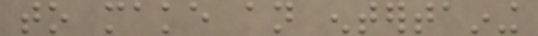to make an entertaining
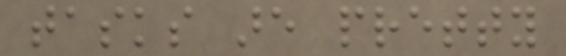tasks are pretty
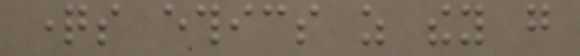questions ethics as they go
